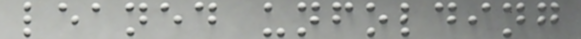leaned unfolding
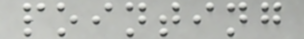pointing
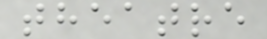theatre
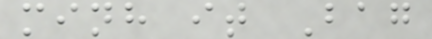minh it Bag
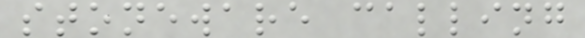stoneware calling
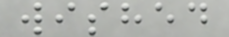wished
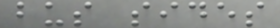bus sides
